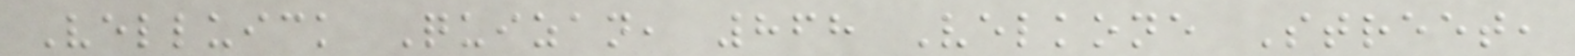Velluick Quizan, 868 Velkone Street,
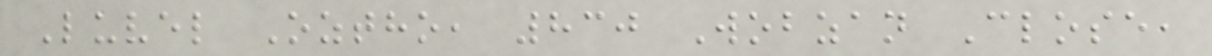Luvel Oztho, 830 Wobzan Close,
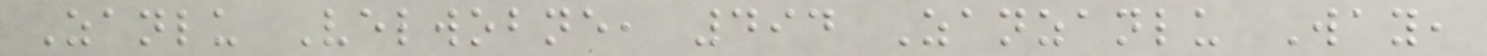Zanlu Velwobne, 494 Zanzanlu Way,
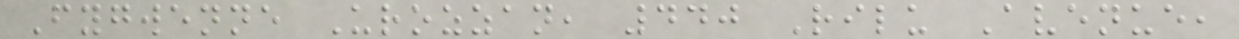Fygwenne Urozzan, 440 Rilu Avenue,
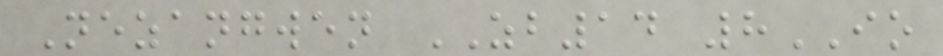Nezangwen ZB14 8IO
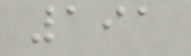191
